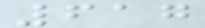617
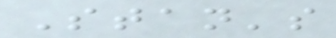Stan's
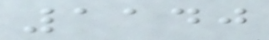1140
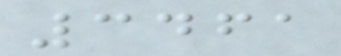3461
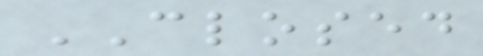CLOSED
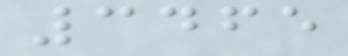3465
